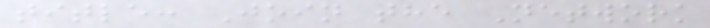title: Join the Network
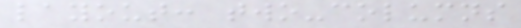layout: two-columns
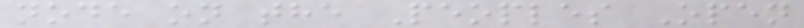node on the Peoples Open
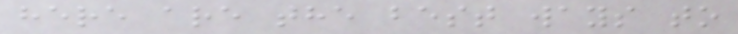here are the best ways to
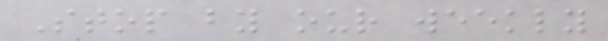Stop by our weekly
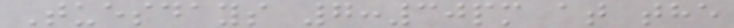Tuesdays 7:30pm at the
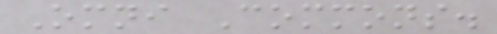Omni Commons.
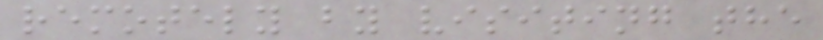remotely by visiting the
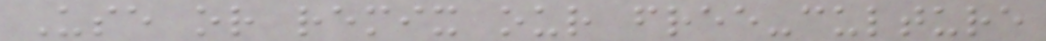Use or remix our free-culture
